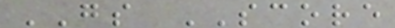GS SCORE
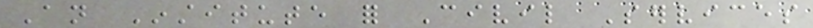An Institute for Civil Services
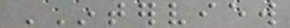INTERVIEW
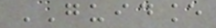GUIDANCE
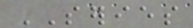SERIES
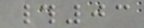#03
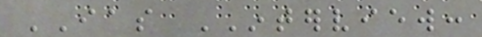IAS INTERVIEW:
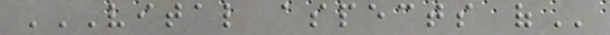VITAL ASPECTS OF
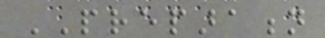PREPARATION
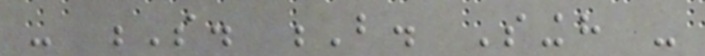- S. B. Singh -
